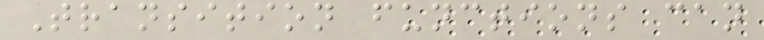Transition functions can
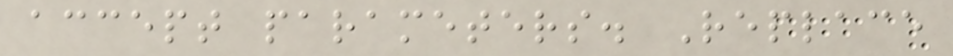accept parameters. Replace
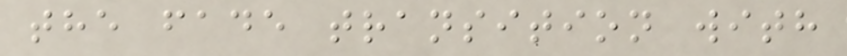the fade transition with
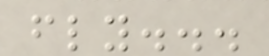fly...
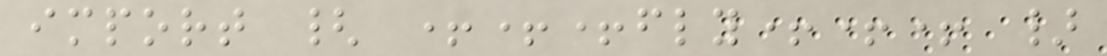import { +++fly+++ }
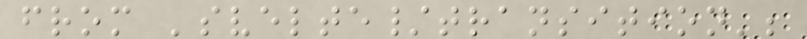from 'svelte/transition';
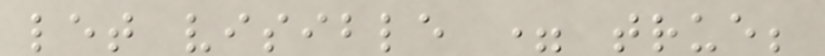let visible = true;
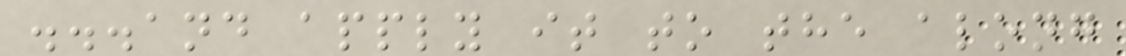...and apply it to the along
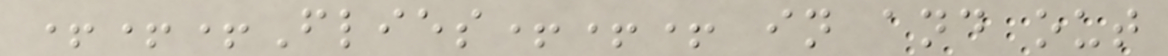+++Flies+++ in and out
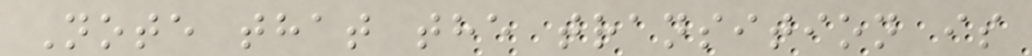Note that the transition is
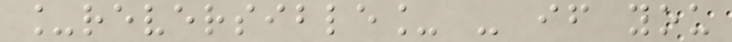_reversible_ - if you
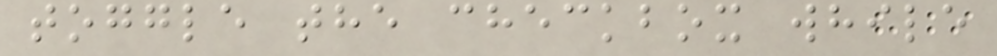toggle the checkbox while
